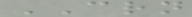CRN
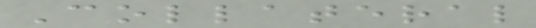Collateral
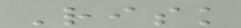Risk
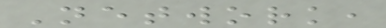Network,
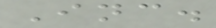Inc.
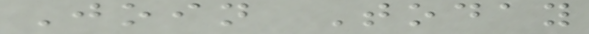Join Today
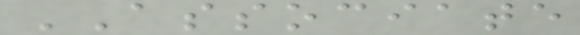ASSOCIATE
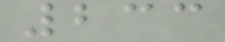233
